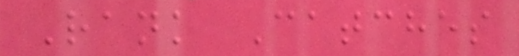Rank Catches
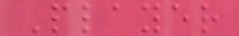Player
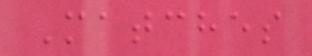Matches
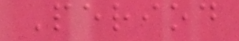Period
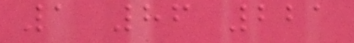1 86 221
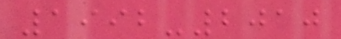1992-2010
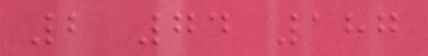2 74 187
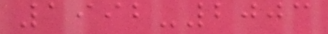1992-2003
